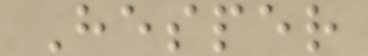Hesper
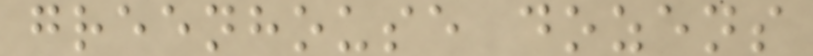greenhouse dozens
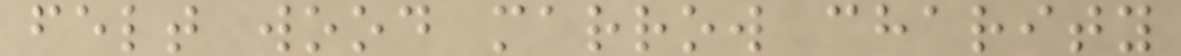felt wood marrow charity
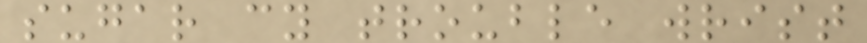sugar cy trouble wrist
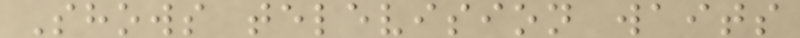Shows television waits
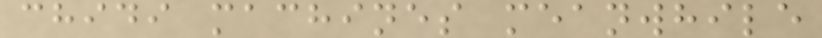chidi machines meanwhile
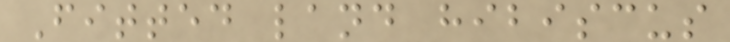Fitted land hibiscus
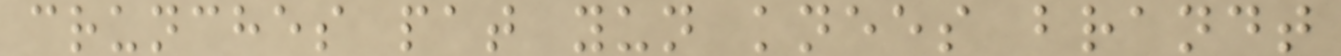crunches pat yun knees brandt
